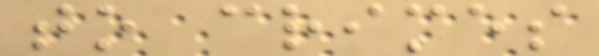to crimes
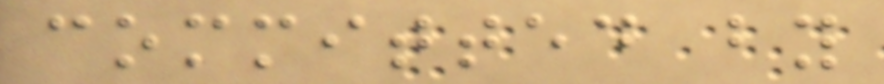committed by
